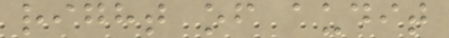right of audit
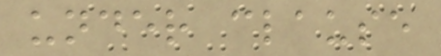under clause
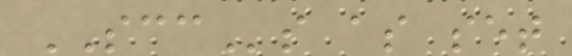SCCs as set
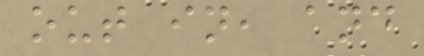out in, and
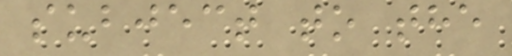subject to the
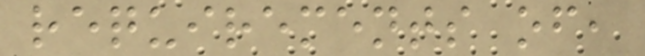requirements of,
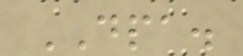DPA.
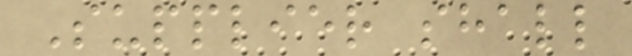Supplier shall
